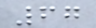67
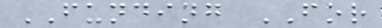FUNDING FOR
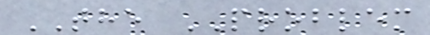THE PROBLEM
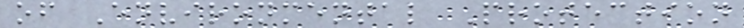of Environmental Protection
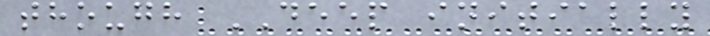though DEEP initially
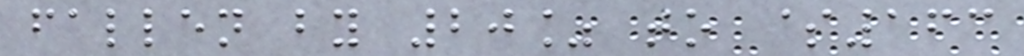fallen by 20% to $163
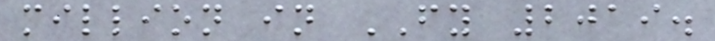million in FY 2019.
